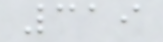319
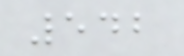542
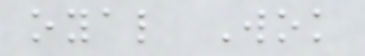oyal Wok
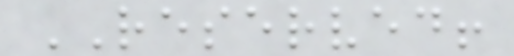RESERVED!
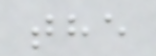the
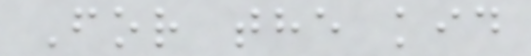For the kid
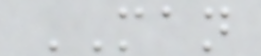MAN
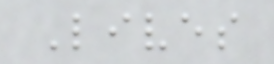Lives
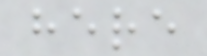here
